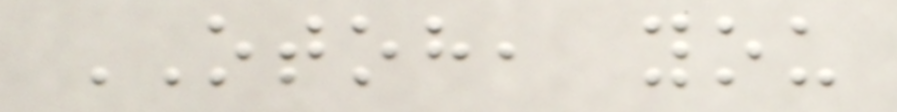OTOH, you
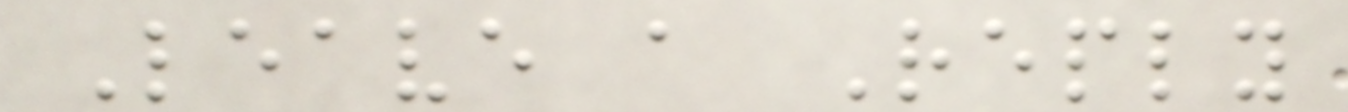Leave a Reply
